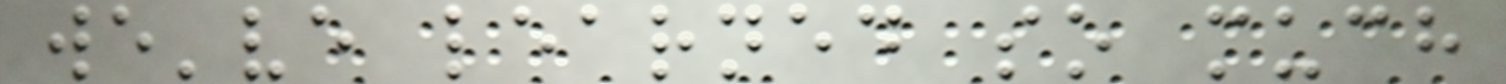we've learned so much
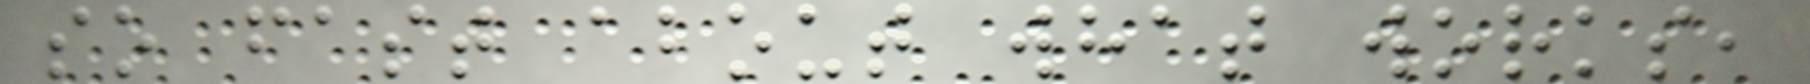so fast about what works,
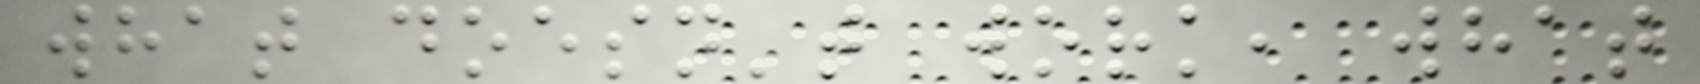what doesn't work, what
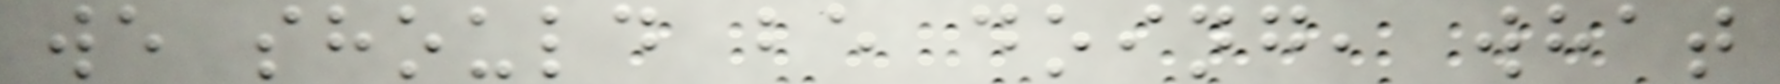we should be doing, what
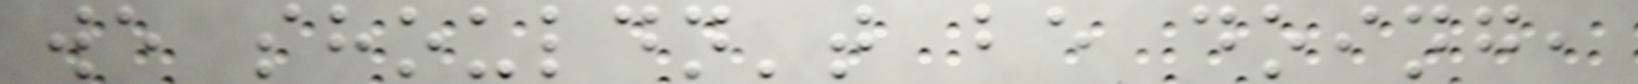we shouldn't be doing,
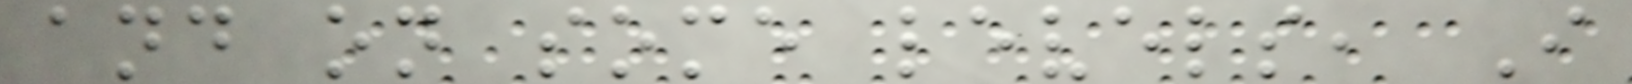and on some levels, I
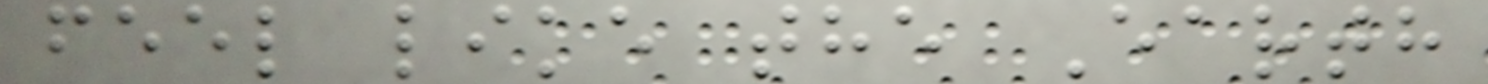feel like the Earth
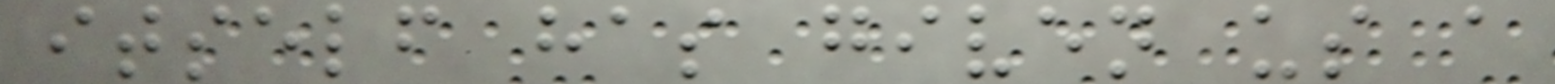itself has given us a
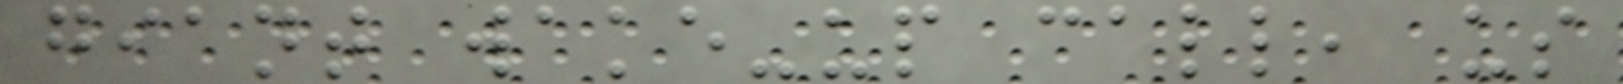giant wake-up call, us
